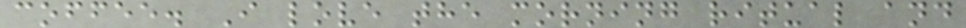coffee. I love the morning ritual and
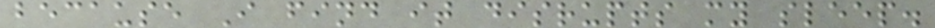because I find it disrupts my sleep.
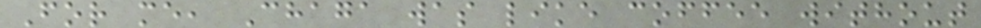For me, Chaga was like coffee without
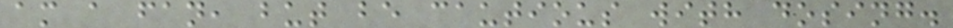am a fan, but be cautious with dosing.
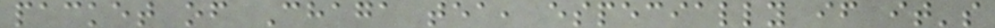packet of Chaga tea, especially if it's
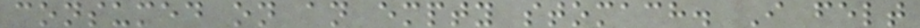consumed on an empty stomach. I felt
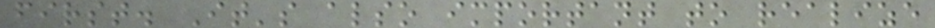first. It's also important to realize
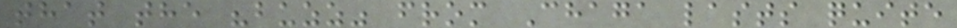that the "buzz" from Chaga lasts quite
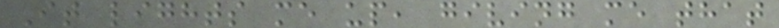It lights me up, giving me that
